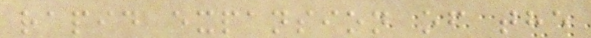rapid expansion of the
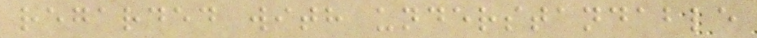regarded with understandable
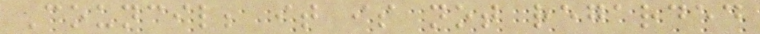Council; it is not regarded
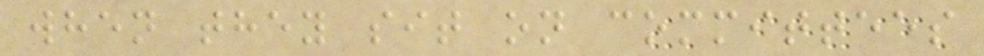when they sit on committees
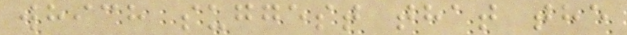which suggest that the
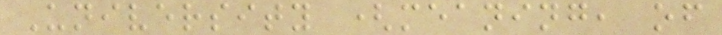University (meaning, of
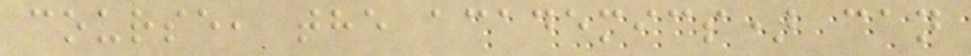course, the academics) can
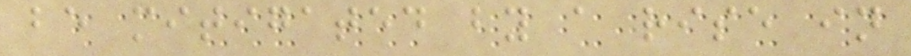be mitigated by a rise in
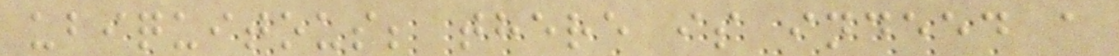ubiquitous; there is indeed a
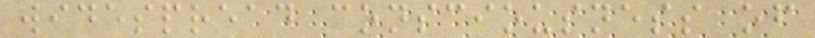widespread consciousness of
